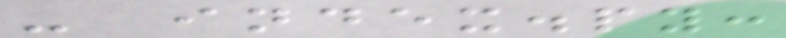- index.py:
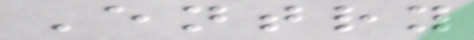Entry
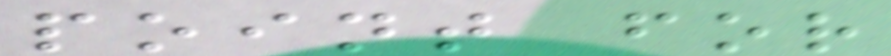point for
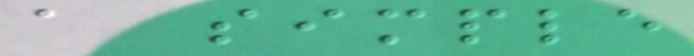a simple
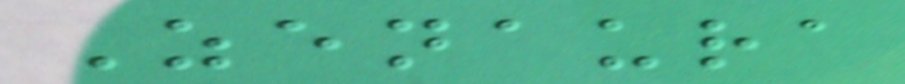Zenaura
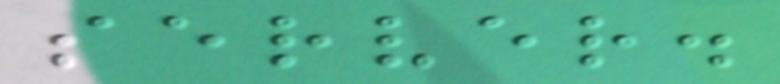server.
